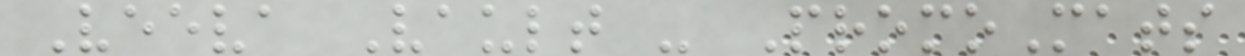Veeva Vault - PromoMats
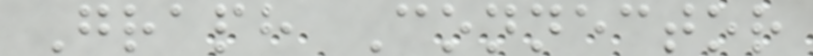Graph Connector
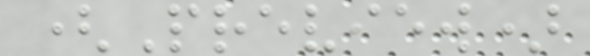(Preview)
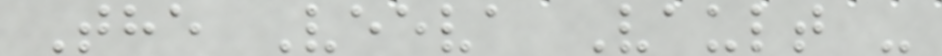The Veeva Vault -
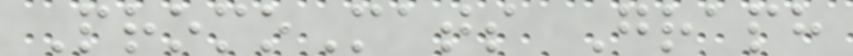PromoMats Graph
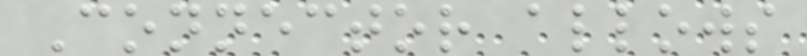Connector allows
